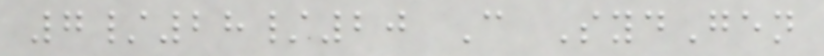7/28/20 C SydGen
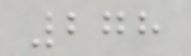278
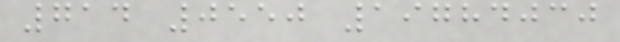714 0550 19784030
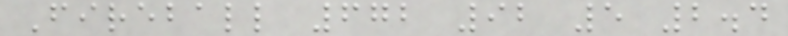Fireball 672 92 5 2.4
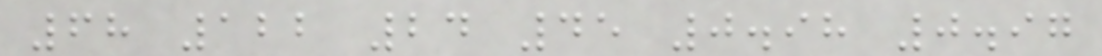68 122 24 45 0.98 0.97
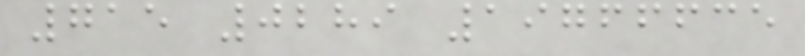715 0289 19766635
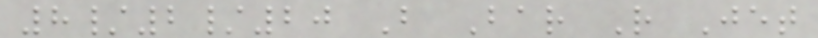8/2/20 B Bar R Jet
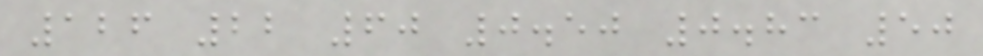126 22 60 0.50 0.83 50
